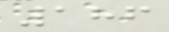186
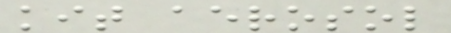kit aerosol
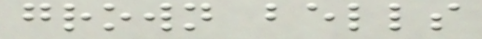grown bells
